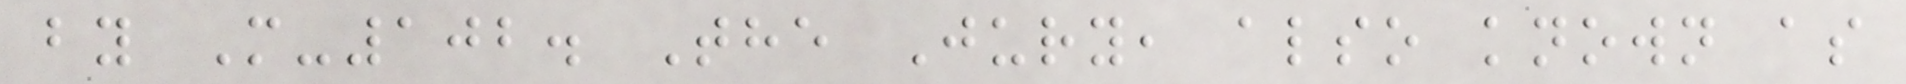by M-102. The Jury, also known as
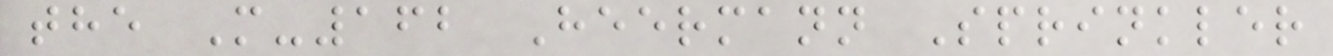the M-162 Heermann Sprinkler
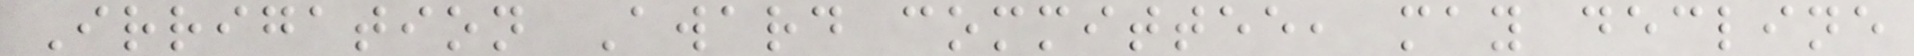Irrigation Award committee, may decline
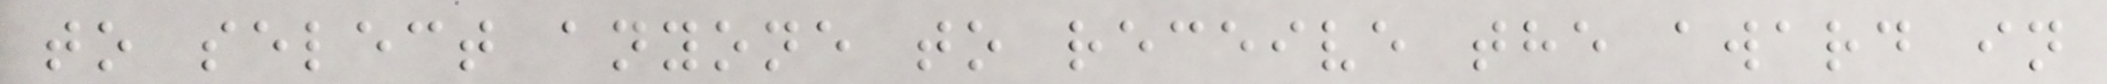to select anyone to receive the award in
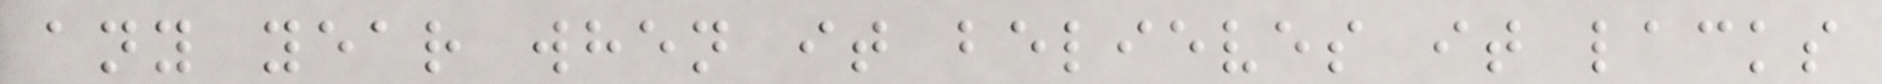any year when it believes it lacks
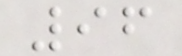96
